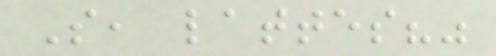So, lattes?"
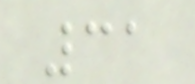31
